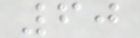60
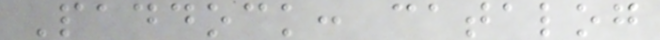Paddock: catalog
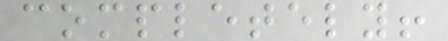completely!
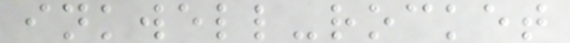inkwell-rocket
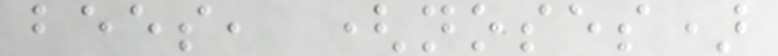bees, (noses)
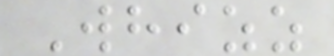Whizz
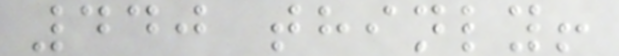440 thinly!
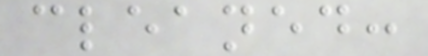cleaned:
